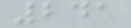241
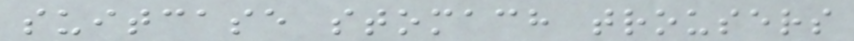suitcase stomach trousers
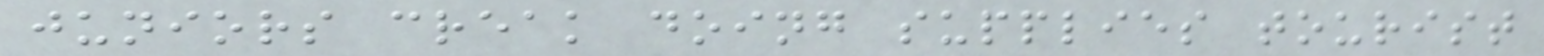juniors creak doing supplies tourist
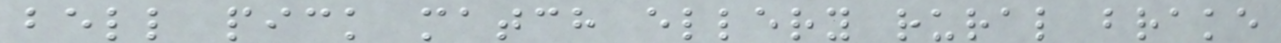bell pick match ellery rural brake
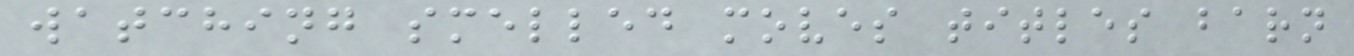watching smelled moves titles barn
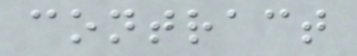contract
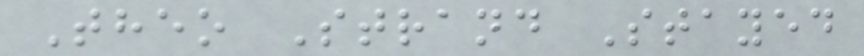Theo Strand Stayed
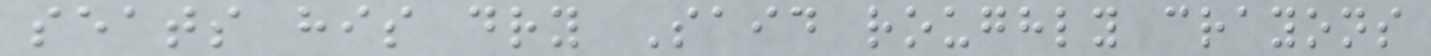seats his dry Said roughly crayons
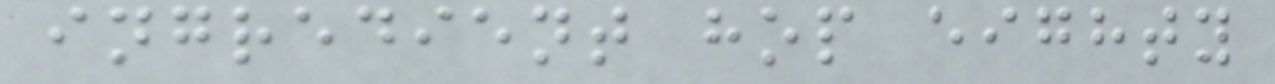ingredient hop eighty
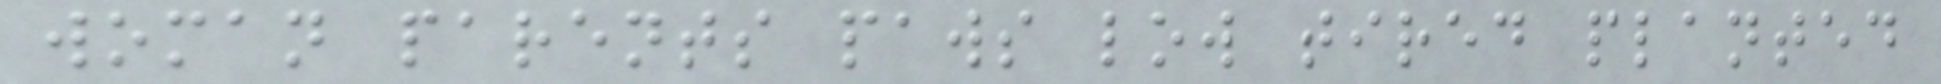woman parents paws low tired planted
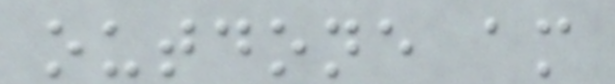outdone am
